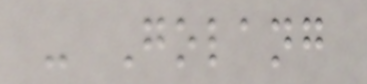- Golang
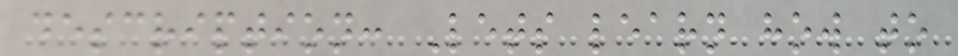description: Lets learn how to
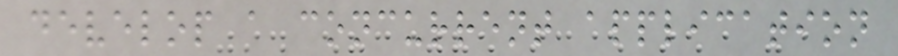develop a concurrent application
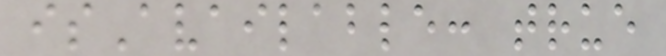isAvailable: true
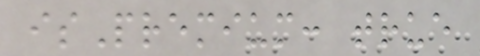isPremium: true
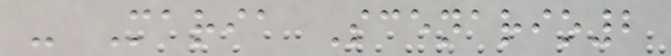- Maria Scenario2
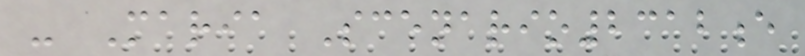- Maria Scenario2312e
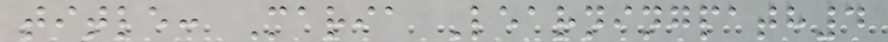title: Maria Learningpath4
